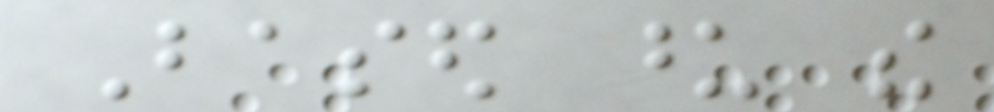Based upon the
